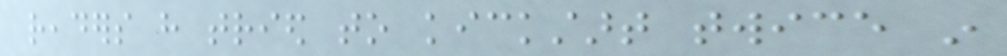readers have tried to kickstart twice in
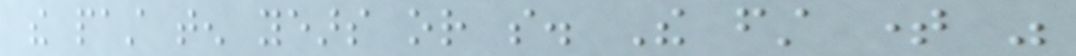the past ten years or so. The first time was
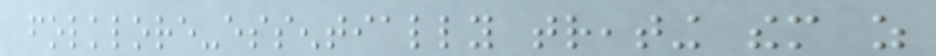folklore-essentially treating them as
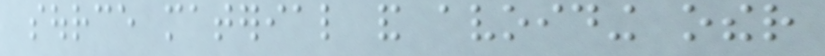source material and avoiding other
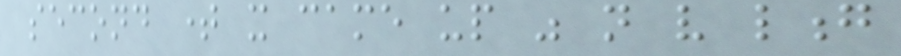second time it came up was not very long
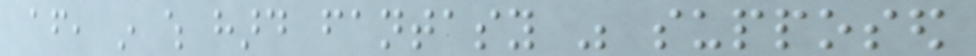after, in which hard fantasy was supposed
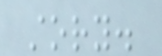story.
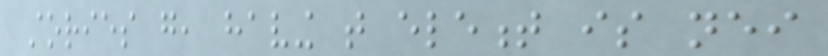stories go, having that element is neither
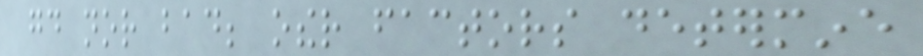good nor bad; other factors determine
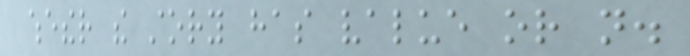whether the story has value or not.
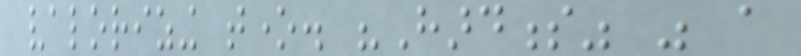valorizing tone. "Hardness" was a
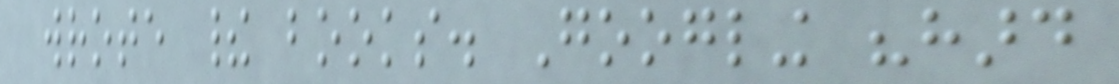wrote their books. Googling "hard
